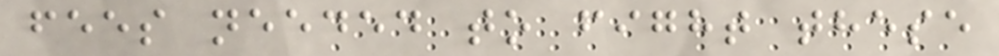fees needed to fight these
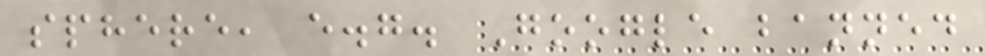sphere, e.g. Google banned
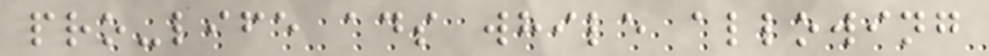pro-life ads while allowing
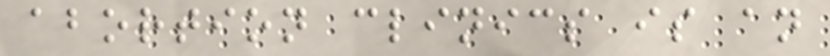abortion clinics is an
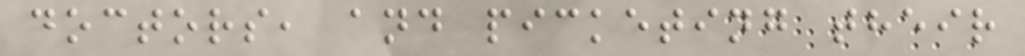doctors, and picketing their
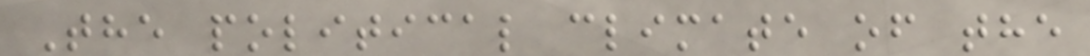The political climate of the
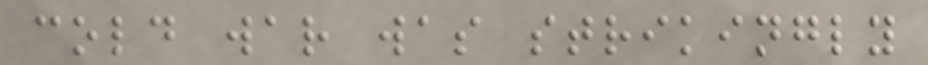cold war was strikingly
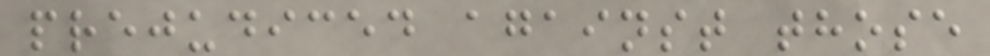prejudiced against those
